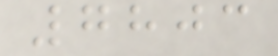7803
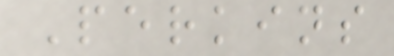Perkins
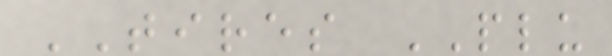TIRES PLU
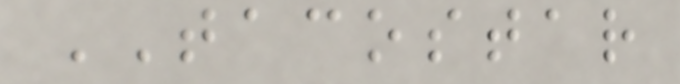TACOSTAR
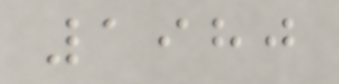1980
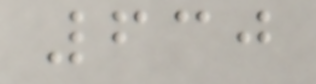630
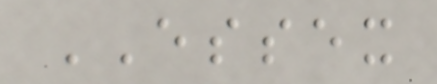ESSEX
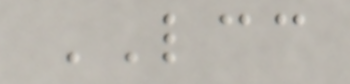LCC
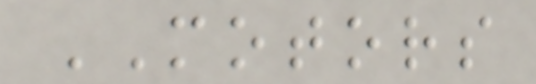MOTORS
